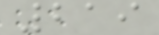219
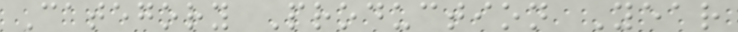Category Production Year
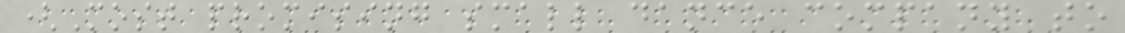(Most promising small dance company to
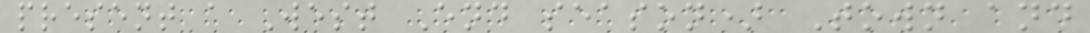present a West End season) Town and
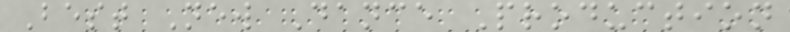Best New Dance Production
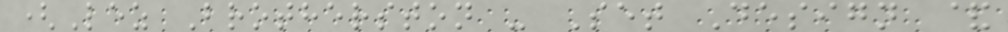(Lez Brotherston - Set Design &
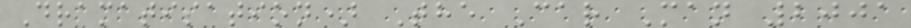Dramatisation) The Car Man 2001
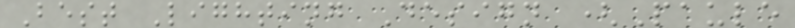Best Lighting Design (Paule
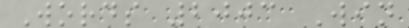Words 2003 Win
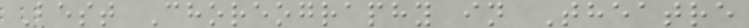Best Choreography in Theatre
